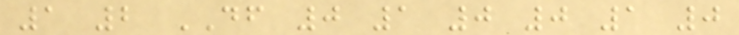1 2 DF 0 1 0 0 1 0
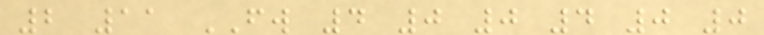2 11 FW 4 0 0 4 0 0
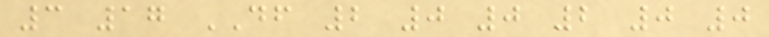3 17 DF 2 0 0 2 0 0
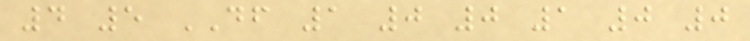4 5 DF 1 0 0 1 0 0
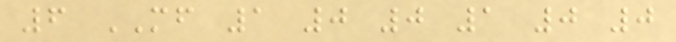6 MF 1 0 0 1 0 0
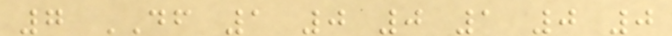7 DF 1 0 0 1 0 0
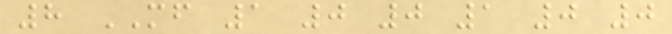8 MF 1 0 0 1 0 0
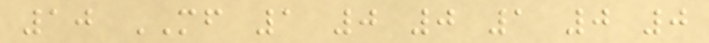10 MF 1 0 0 1 0 0
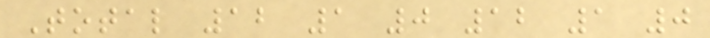Total 12 1 0 12 1 0
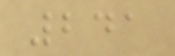241
